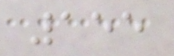155
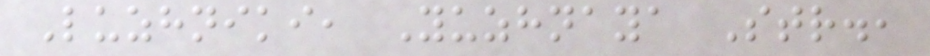Luzhniki, Yuzhnaya Str.,
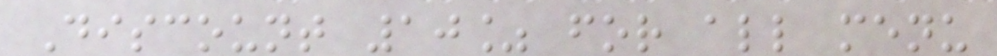Discount 10% for all menu
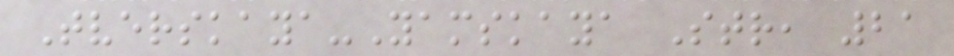Tverskaya-Yamskaya Str, 21
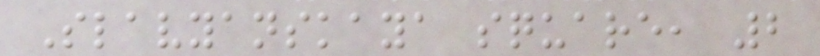Slavyanskaya square, 2
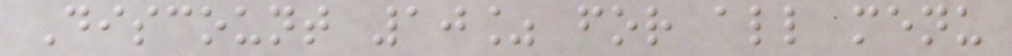Discount 10% for all menu
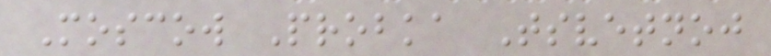Moscow Probka Tsvetnoj
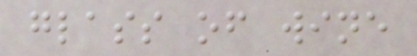glass of wine
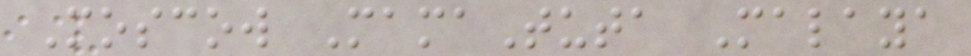Moscow MamaTuta Malaya
